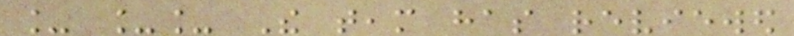_ __ The team has reviewed
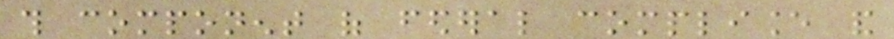this component of federal compliance and
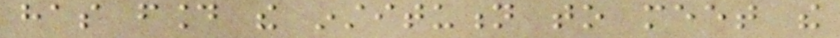has found the institution to meet the
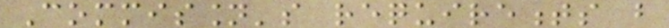Commission's requirements but
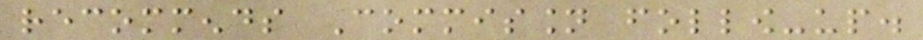recommends Commission follow-up.
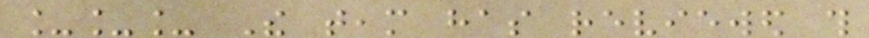___ The team has reviewed this
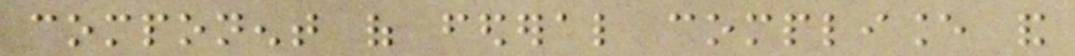component of federal compliance and
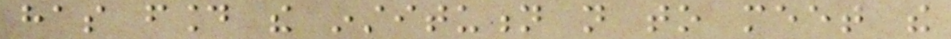has found the institution not to meet the
